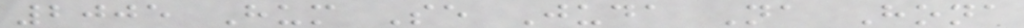2005 Hum Se Juda Na Hona
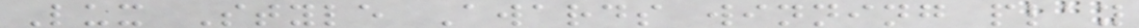Lux Style Awards winning play
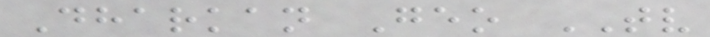Dharkan Geo TV
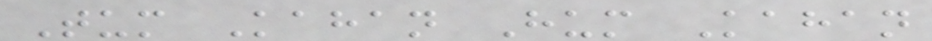Tum Kahan Hum Kahan
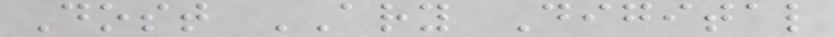Dost ARY Digital
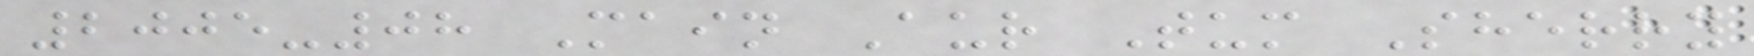2005-08 Main Aur Tum Sherry
